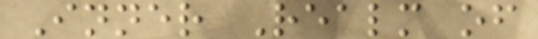Inner Realm of
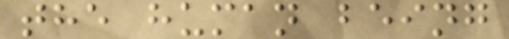the human being
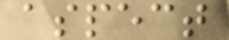aspect
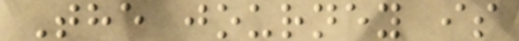The journey is
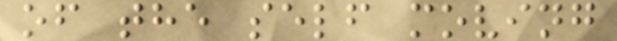of the self moving
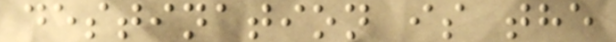destination is the
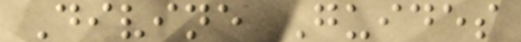Divine Guides
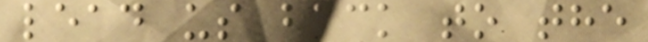lead us back to the
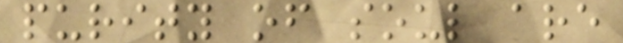purity of soul are
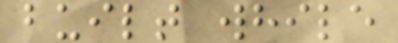built while
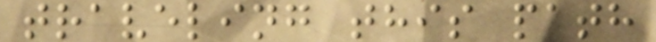traveling this path
